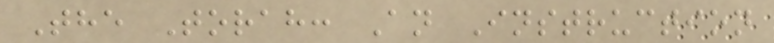The Torah: An Instruction
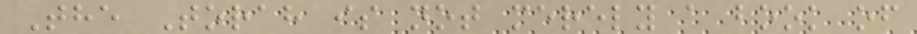The Torah is not merely a book of
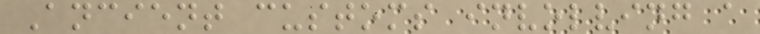Ancient customs involving a
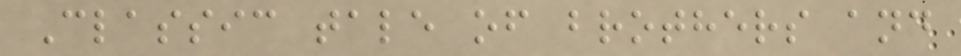Classic tale of brothers and
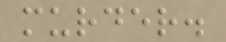murder.
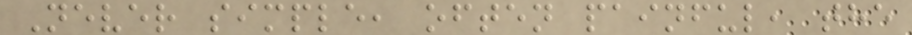Never simple, often painful, the
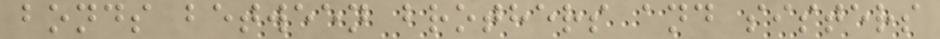bonds between brothers and sisters
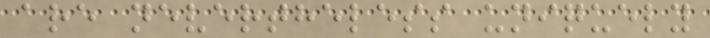are nevertheless uniquely
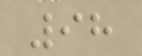98
